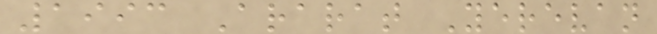1993 Ararat Yerevan
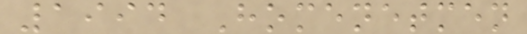1994 Homenetmen
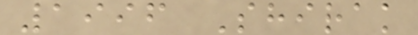1996 Shirak
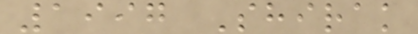1997 Shirak
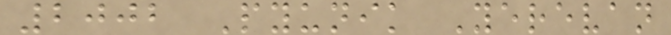2002 Pyunik Yerevan
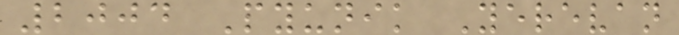2004 Pyunik Yerevan
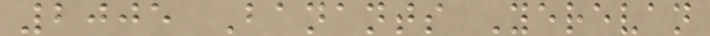2005 Banants Yerevan
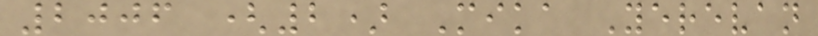2006 (2) Mika Yerevan
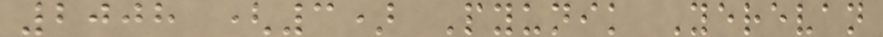2008 (3) Pyunik Yerevan
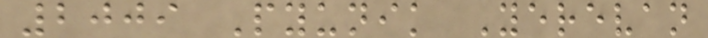2009 Pyunik Yerevan
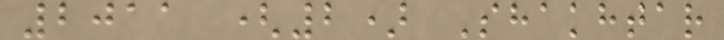2011 (2) Shakhtar
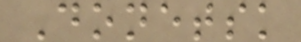Donetsk
